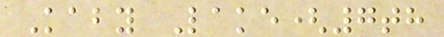Kaby Lake(7th
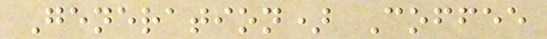Generation) Coffee
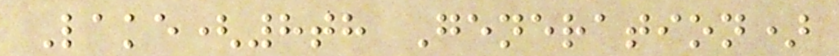Lake(8th Generation)
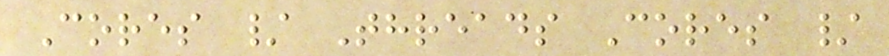Cores / Threads Cores /
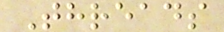Threads
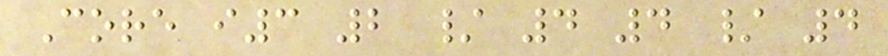Core i3 2 / 4 4 / 4
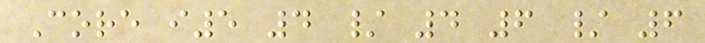Core i5 4 / 4 6 / 6
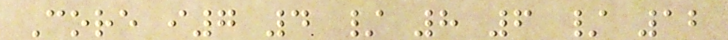Core i7 4 / 8 6 / 12
